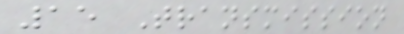15 Transmission
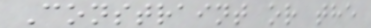Constraint or the
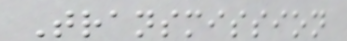Transmission
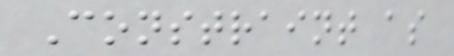Constraint as
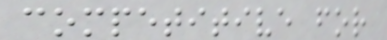competitive for
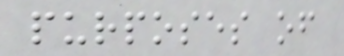purposes of
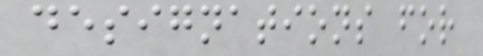designations for
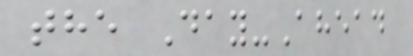the Day-Ahead
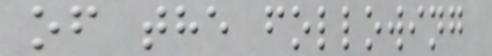of the following
